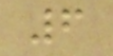6
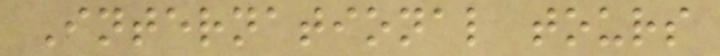International tours
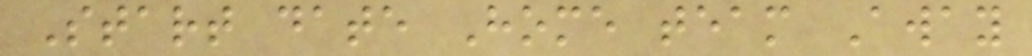Start date Home team Away
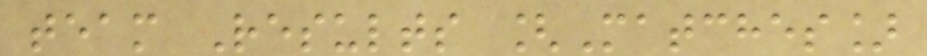team Results [Matches]
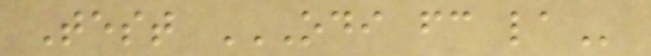Test ODI FC LA
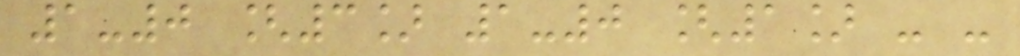1-0 [3] 1-0 [1] - -
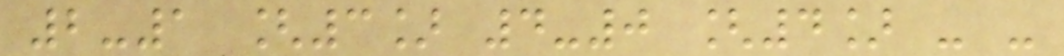2-1 [3] 4-0 [4] - -
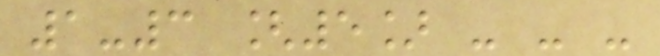1-3 [5] - - -
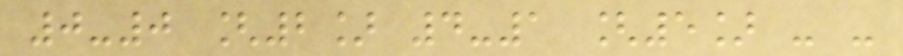0-0 [2] 4-1 [5] - -
